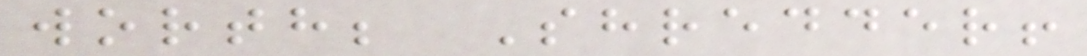worth; Shredder!
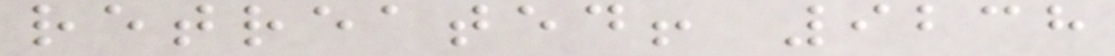retreated! 9238
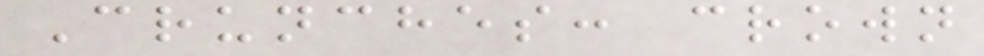Crunches: crown
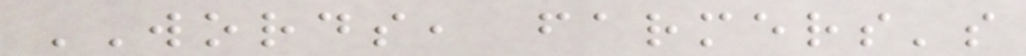WORDS, farmers's
